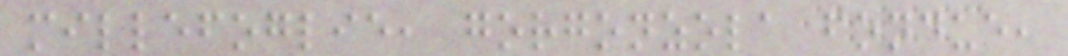millefoglie, gorgonzola fondue,
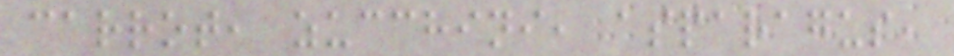carrot, zucchini, asparagus,
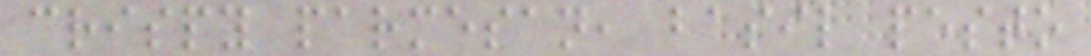crispy parmesan, basil pesto
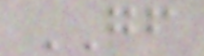GF
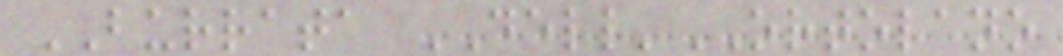BURRATA DELL'ORTOLANO
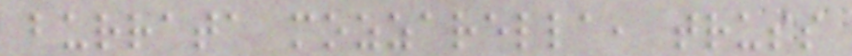burrata mozzarella, truss
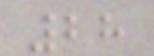28
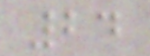24
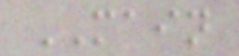MAIN
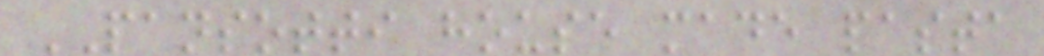PANSOTTI house made pasta
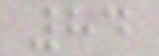84
